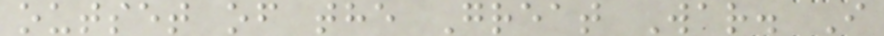outset of the Great War. I
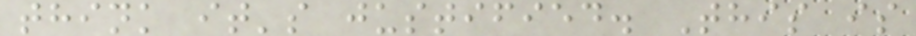think it's justified. This is
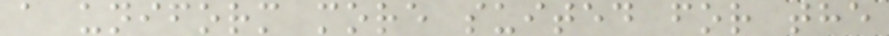a uniform more suited for the
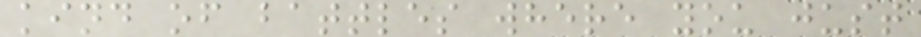kind of battles where you just
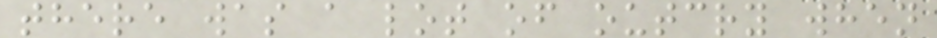there was a lot of outcry when
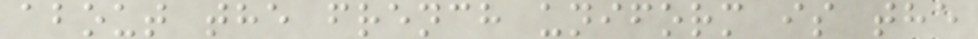about the french uniform is the
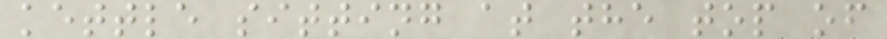kettle sitting at the top of
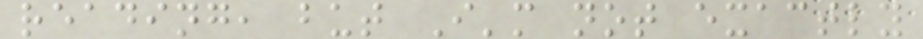reading, but I'm not exactly
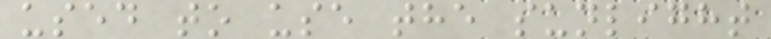used to use the sunlight
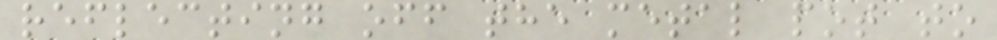reflecting off the metal pot to
